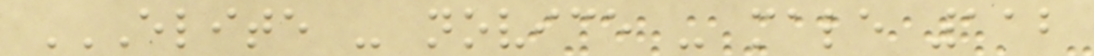ELITE - NOVICE - MALE 112
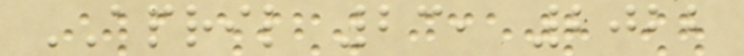APRIL 23, 2022
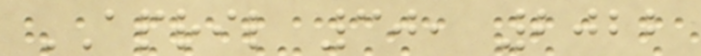APRIL 30, 2022
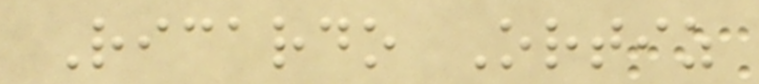Ricardo Ortiz
